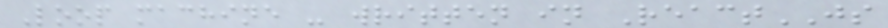Loop machine - written in ReactJS
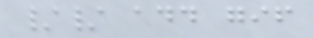// add gif
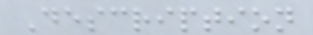Description
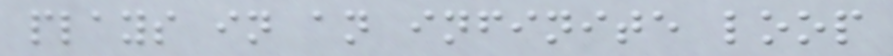plays in an infinite loop
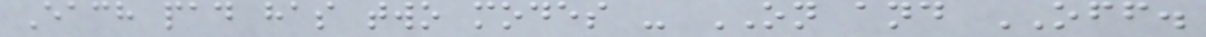Each pad has two modes - ON and OFF.
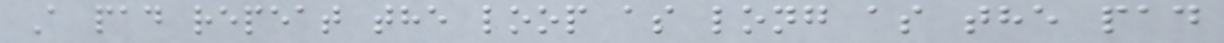A pad repeat the loop as long as the pad
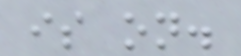is on.
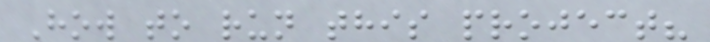How to run this project?
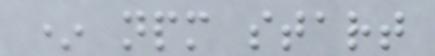* npm start
